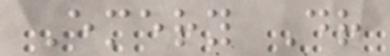Emery Dr
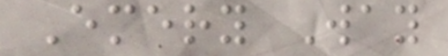Emery Way
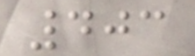403
